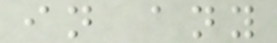in any
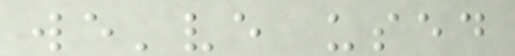we've used
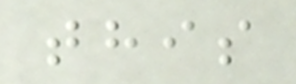this
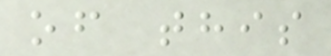of this
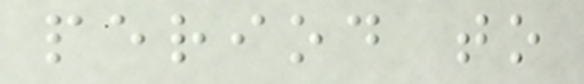period to
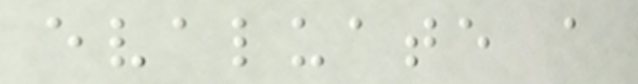evaluate a
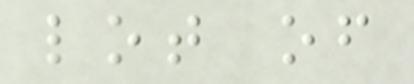lot of
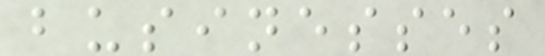businesses
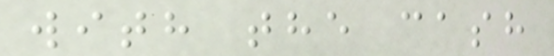with the cash
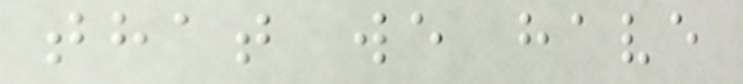that we have
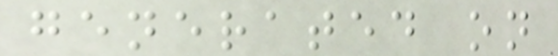generated on
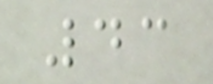43
